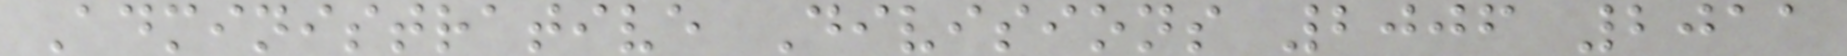Administrative Divisions 2006 2011
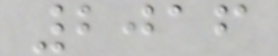2016
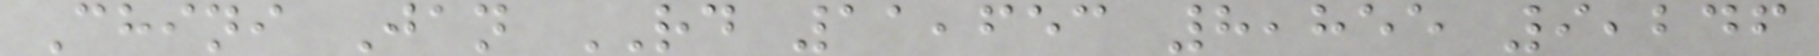Chini Jan RD 11,653 8,855 9,246
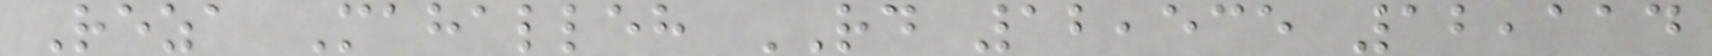Reza Mahalleh RD 12,535 12,114
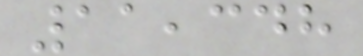11,348
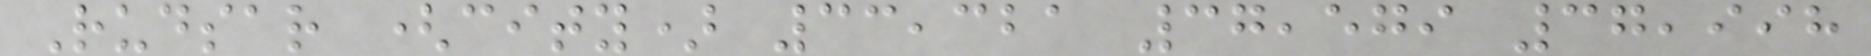Rudsar (city) 33,321 37,579 37,998
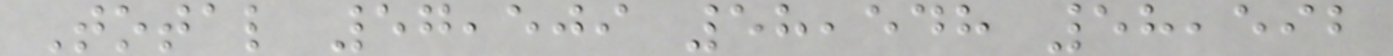Total 57,509 58,548 58,592
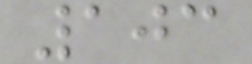103
